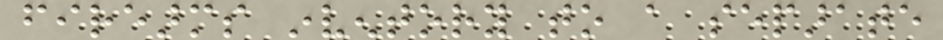firearms inventory to a separate
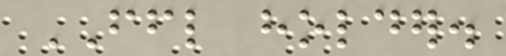FFL holder.
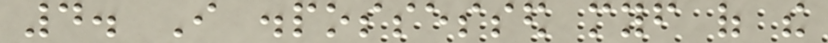4. I dispossessed myself of the
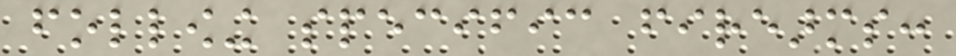following specific firearms:
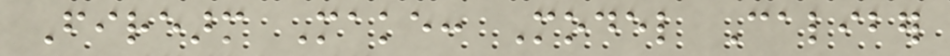Firearm Make: Model Caliber
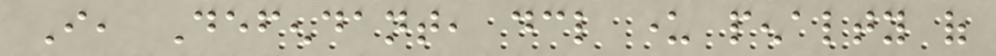I, Defendant, declare under penalty of
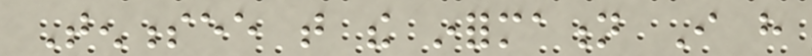Tennessee that the information I have
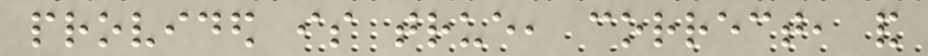provided is true, correct, and
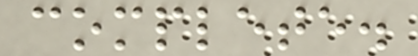complete.
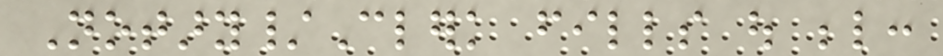Notary/Clerk fills out below:
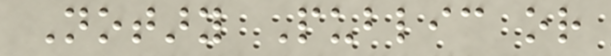Notary Public or
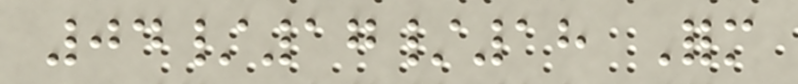04/17/18 Form
